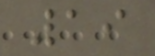19
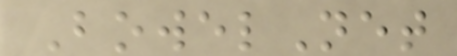BowelNet
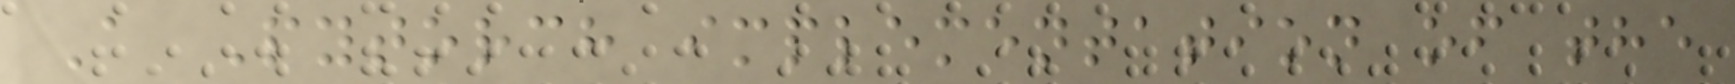A Pytorch implementation of the
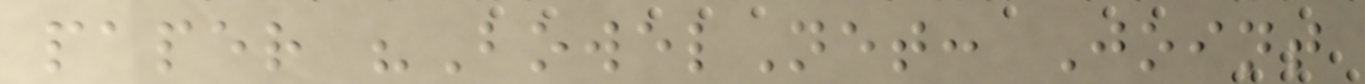paper "BowelNet: Joint
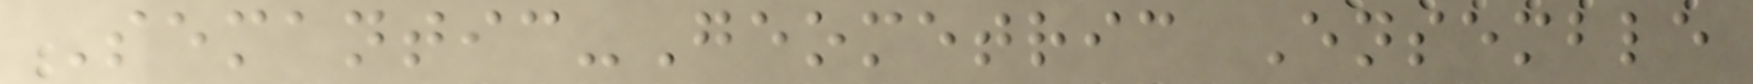Semantic-Geometric Ensemble
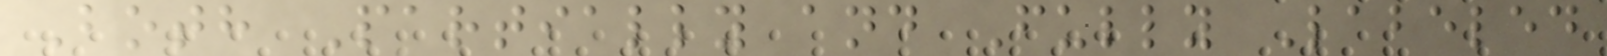Both Partially and Fully Labeled
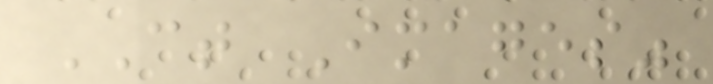CT Images"
